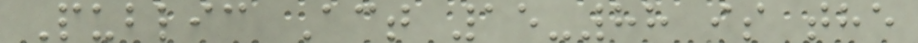Public Act 15-88 is the
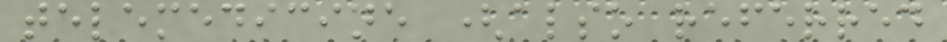telemedicine (also referred
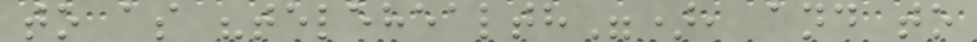to as "telehealth"), and to
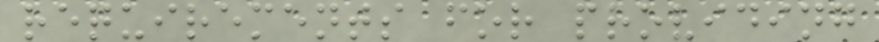requirements for providing
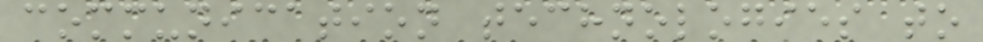communication technologies to
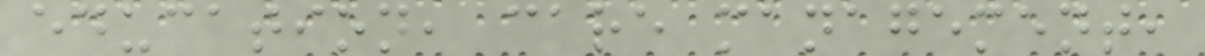education, care management,
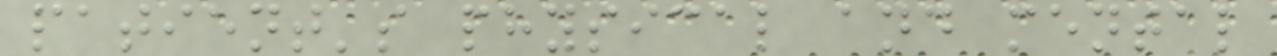patient's physical and mental
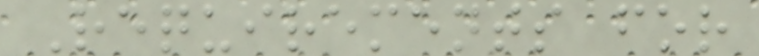Requirements for
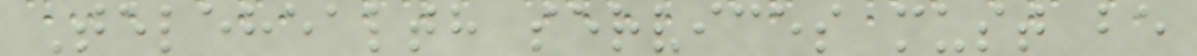Telehealth services must be
